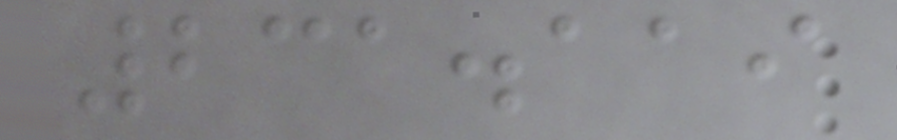231.119
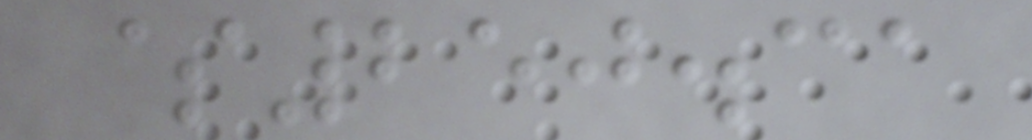$250.31
